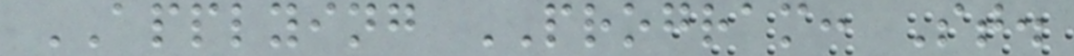APPLYING PROGRAM: St.
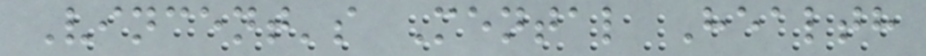Vincent's Mental Health
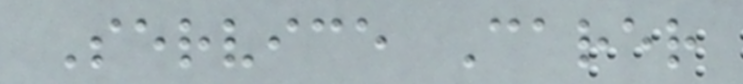Service Carer
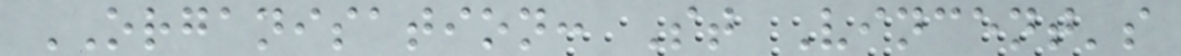ORGANISATION: St Vincent's
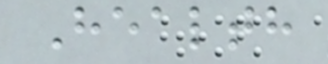Health
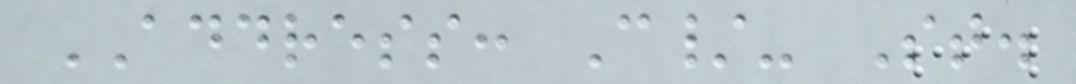ADDRESS: C/- St.
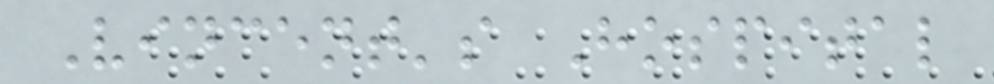Vincent's Hospital
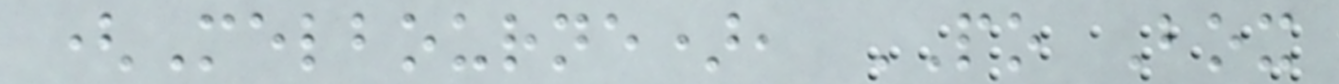(Melbourne), PO Box
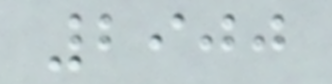2900
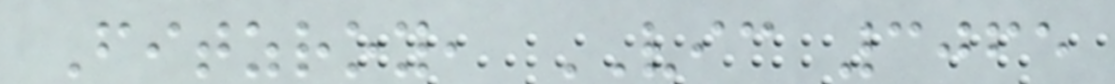Fitzroy, VIC 3065
